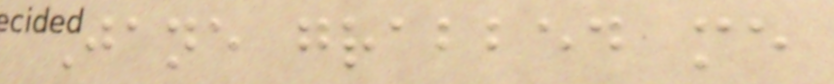Jane grabbed me
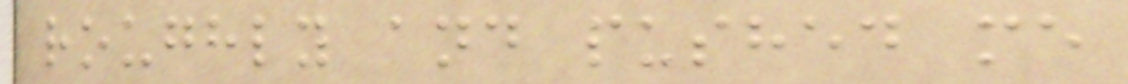roughly and pushed me
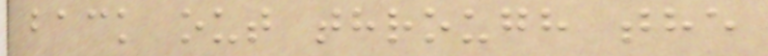back out through the
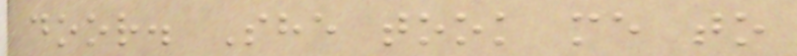door. She took me to
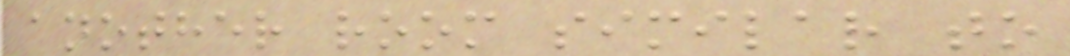another room similar to
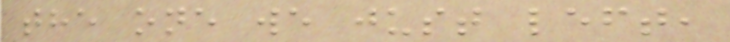the one we just left,
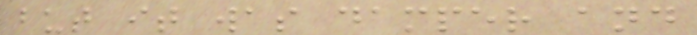but it was damper and
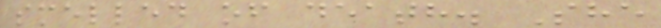smelled of death. She
